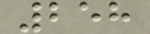258
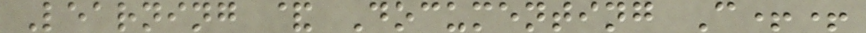Learning & Documenting C++
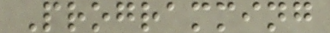Programming
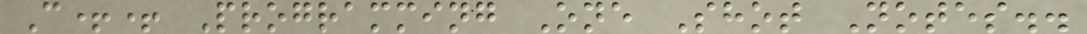C++ Programming One Shot Notes..
